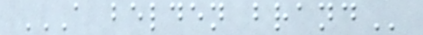A BELDEN BRAND
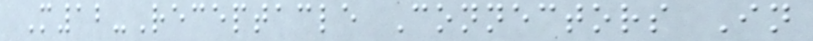M12-Receptacle Connectors In
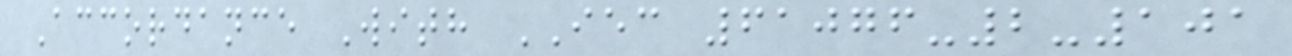Accordance With IEC 61076-2-101
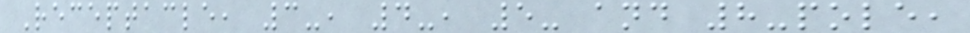Receptacle, 3-, 4-, 5- and 8-pole,
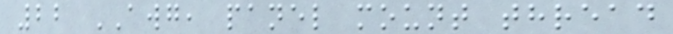22 AWG, panel mount thread
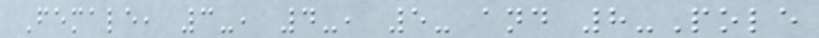Female, 3-, 4-, 5- and 8-Pole
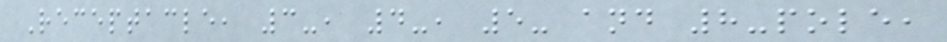Receptacle, 3-, 4-, 5- and 8-pole,
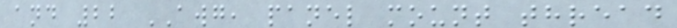and 22 AWG, panel mount thread
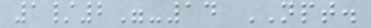1/2"-14 NPT.
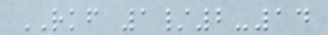RKF 1/2-14
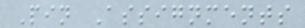Pin Assignments
